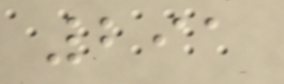291
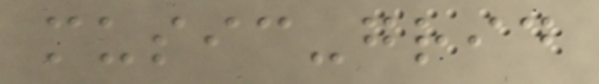music-grid
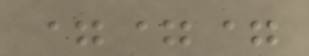===
